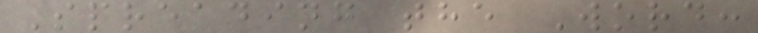Spreading the Word:
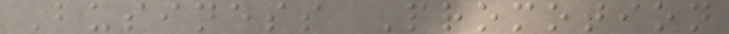Business Promotion
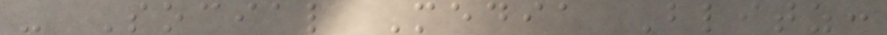- Social Media Blitz:
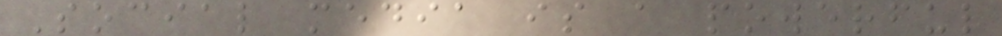Social media is a powerful
